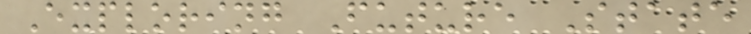Exploring Future State
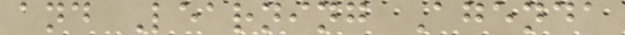and Learning Agenda
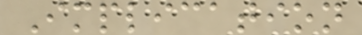Implication
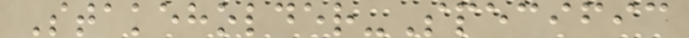Stakeholder-Specific
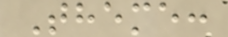Theme:
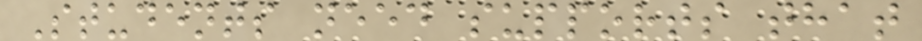Students need supports that
